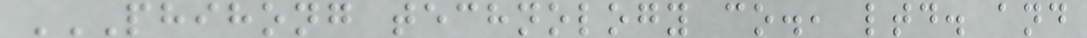PHIHONG TECHNOLOGY CO., LTD. AND
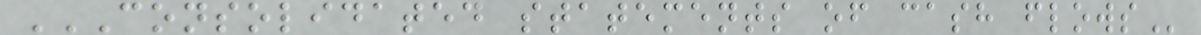CONSOLIDATED STATEMENTS OF CASH FLOWS
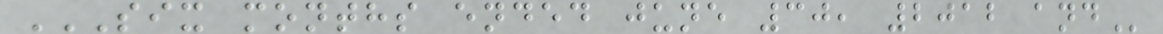SIX MONTHS ENDED JUNE 30, 2012 AND
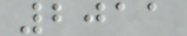2011
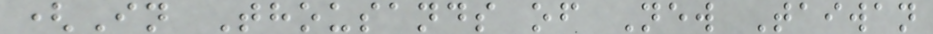(In Thousands of New Taiwan
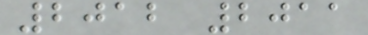2012 2011
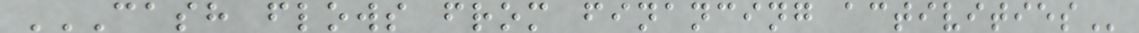CASH FLOWS FROM FINANCING ACTIVITIES
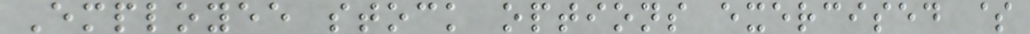Employee stock options exercised $
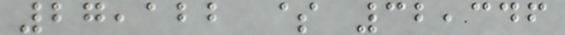27,122 $ 32,346
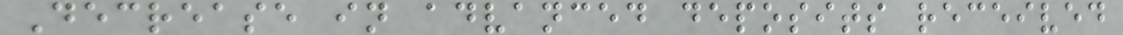Decrease in advanced deposits received
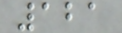121
